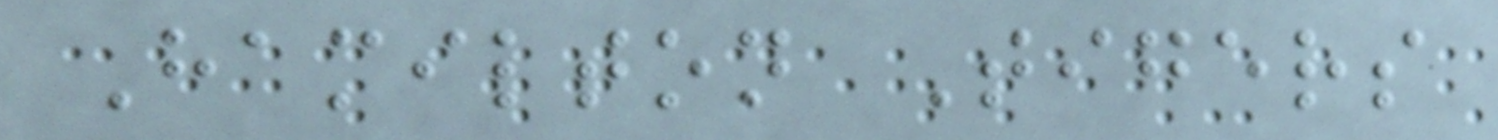Hamilton Tigers
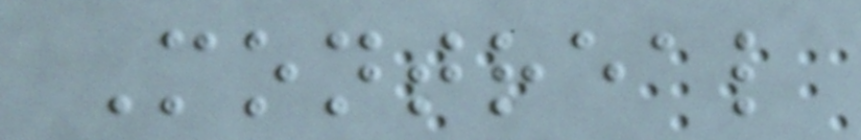Montreal
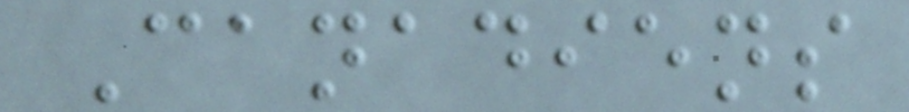Canadiens
